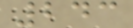243
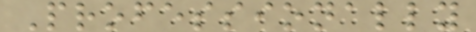Professionally
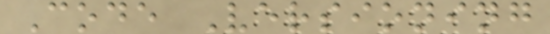Code Versioning
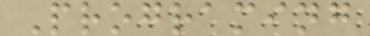Programing
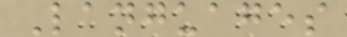Languages
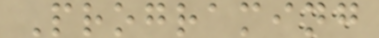Programing
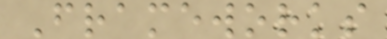Frameworks
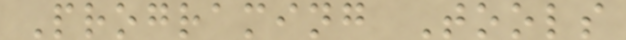Programing Tools
